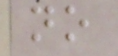no
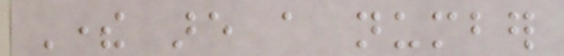There are a number
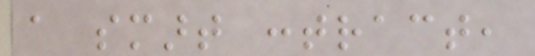a smart contract,
